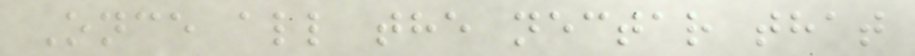Once all the nectar that
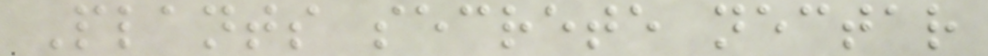Plants secrete nectar
